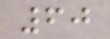60
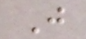J
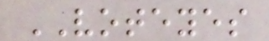VOTEYES
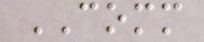COMM
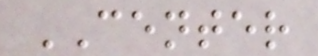CENTER
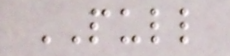PULL
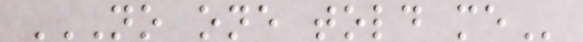NO ONE TOLD ME
